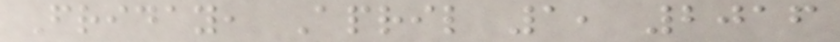Friday, April 1, 2016
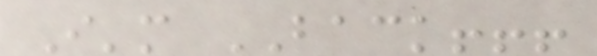I'm BACK!!!
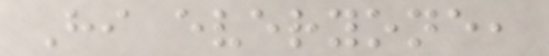Hi everyone,
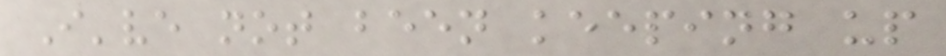I've not been keeping up
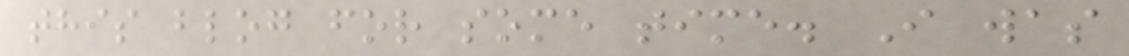this blog for some time. I was
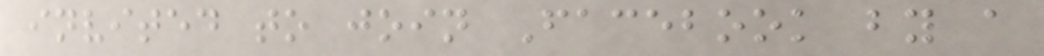invited to join Facebook by a
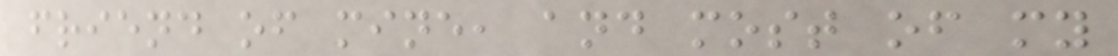friend of mine, and most of my
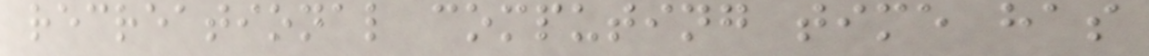recreational computing time has
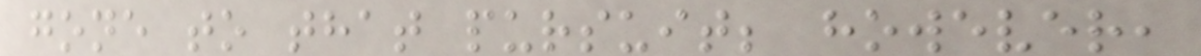gone to that pursuit; however,
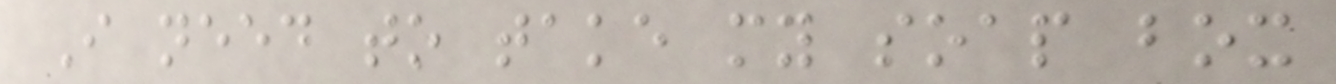I need to take my soap box
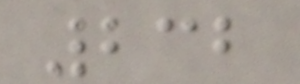232
